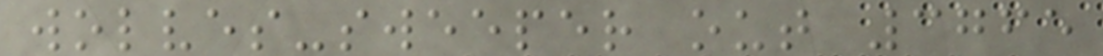wolves-sweeper out 3765
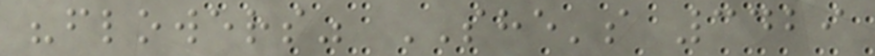"flowers" SHE's 3429
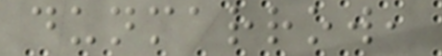dunmarrow,
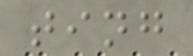ting
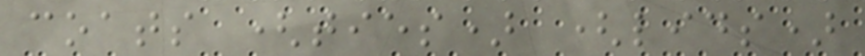coats (ties) (lids)
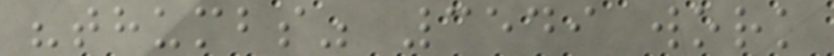"thumbs" 3549 work
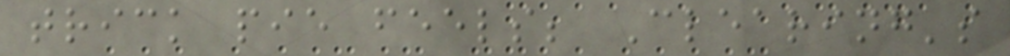trick pie feels; Clearing's
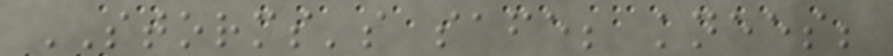STORMS's safe; knees;
